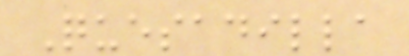Quesadilla
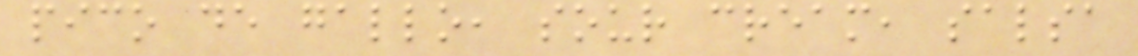pico de gallo, sour cream, salsa
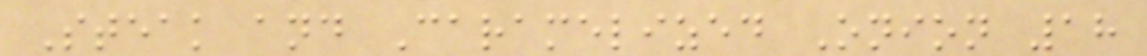Steak and Caramelized Onion 18
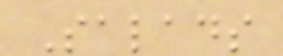Salads
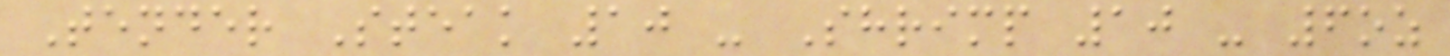Tender Steak 10 - Shrimp 10 - 6oz
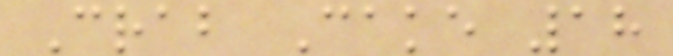Crab Cake 18
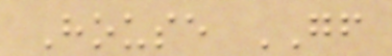House GF
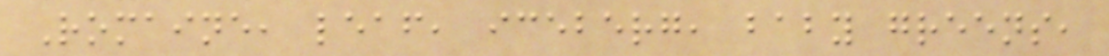Romaine, leaf, iceberg, baby greens,
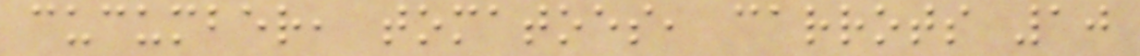cucumber, tomatoes, carrots 10
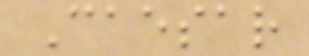Caesar
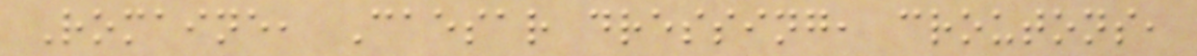Romaine, Caesar dressing, croutons,
